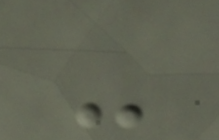-
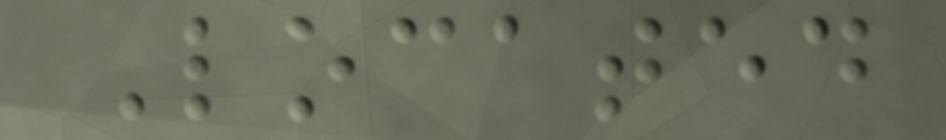Located
